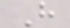H
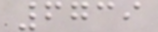6739
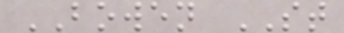BOWEN ST
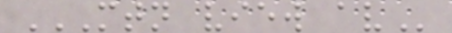MTN VIEW AV
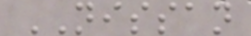NISSAN
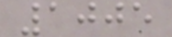1005
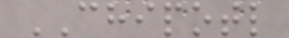CHIPOTL
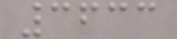3633
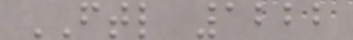FTL 1222
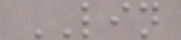LIN
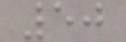50
